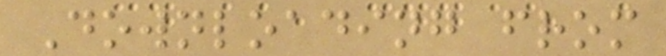Downloading from
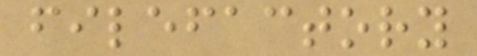filefactory
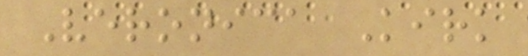Veronica Kirk
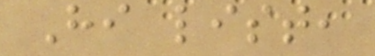Hi list,
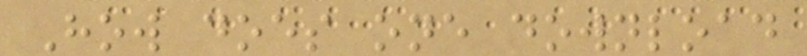How does one download
